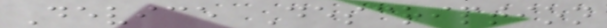Device Description
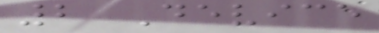2 Device
